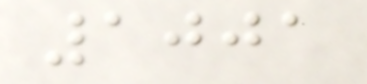1001
